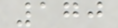170
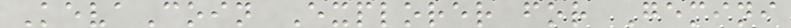KevaCoin Explorer for Gemini
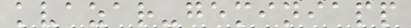kvazar-geminiapp
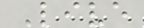Live
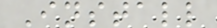Install
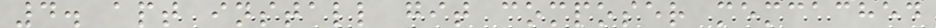4. apt install git composer memcached
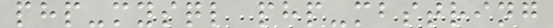php-mysql php-mbstring
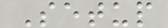Setup
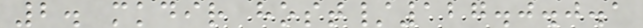2. mkdir host/127.0.0.1
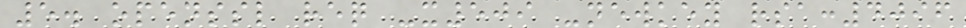5. openssl req -x509 -newkey rsa:4096
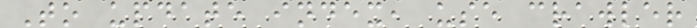To update index, use crawler
